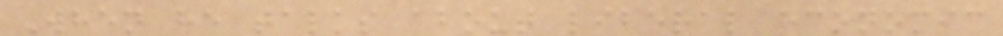When he talks about liberal economic
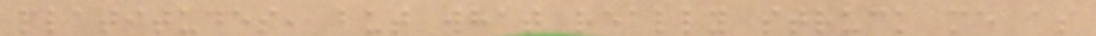platitudes, but what really struck me as
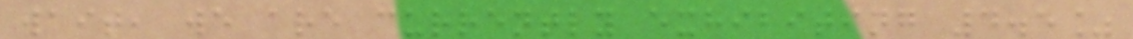wait, we are currently exhibiting 4.5%
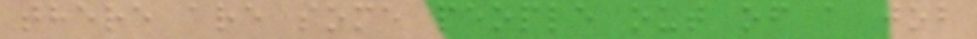there are some people out of a job
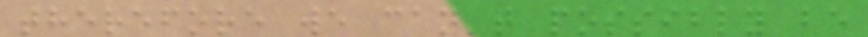therefore we can't possibly be
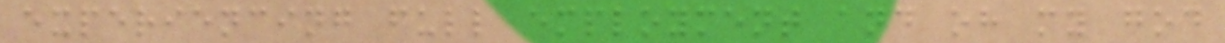experiencing full employment and oh my god
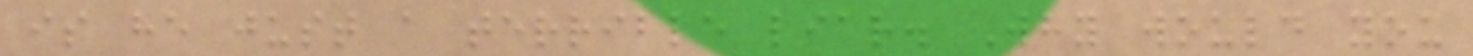is he just a terrible liar. Why would you
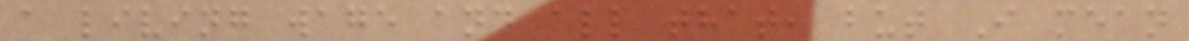a living wage and all that, but I mean
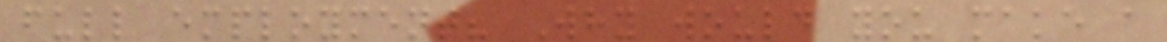full employment? Why would you make a
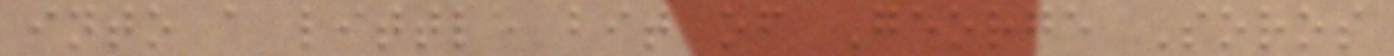into a little bit of George Soros
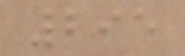295
